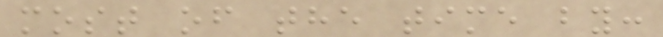most of the time by:
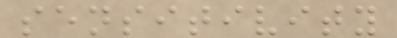sensitivity
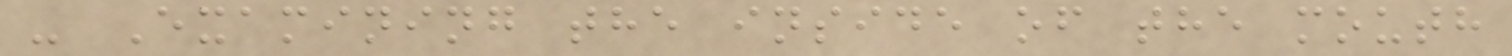- Examining the inside of the mouth
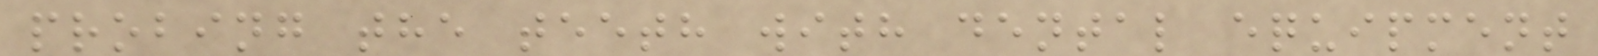probing the teeth with dental equipment
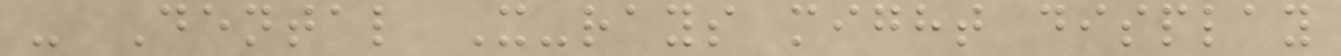- Dental X-rays might display
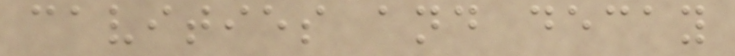cavities and decay
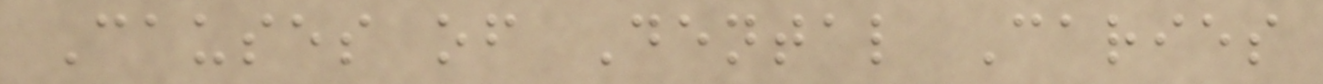Causes of Dental Caries
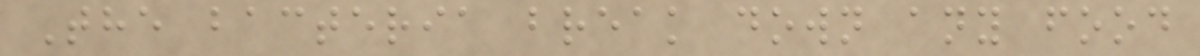The bacteria break down any food
